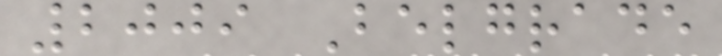2009 Belgrade
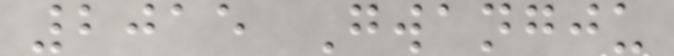2015 Gwangju
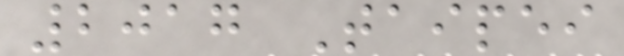2017 Taipei
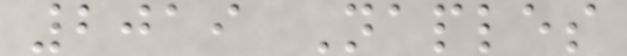2019 Naples
